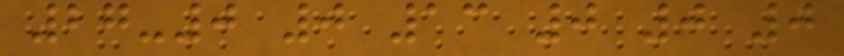27-0 0 13 0 0 0
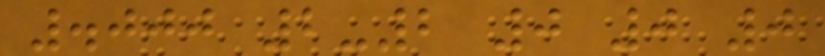.000 2-2 0 0 0
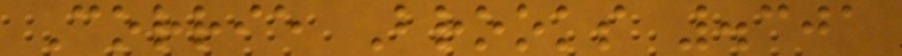Corrie Brooks .301
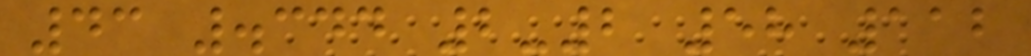43 .344 2-2 58 112
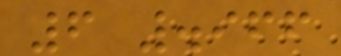6 .966
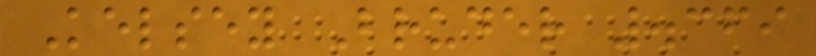Kelsey Bruder .369
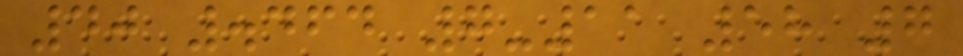40 .464 7-11 58 7
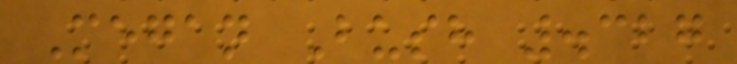Megan Bush .327
